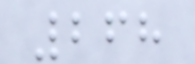268
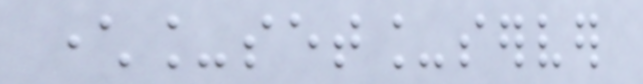character_set_server
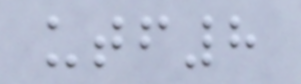utf8
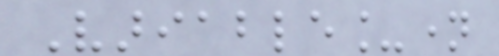Variable_name
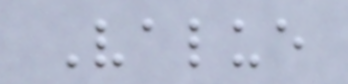Value
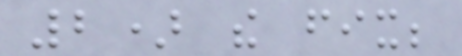2) the fix;
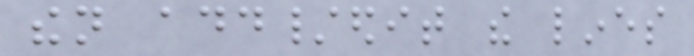then add/edit the lines
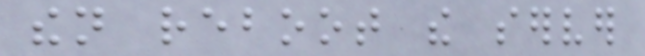then reboot the server
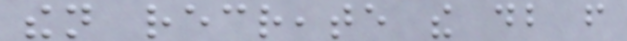then recreate the db from
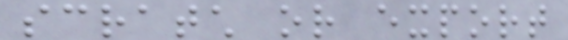scratch or export
